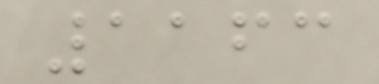1163
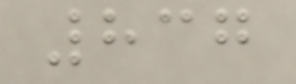837
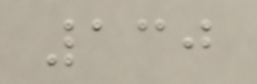130
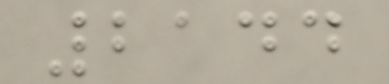2144
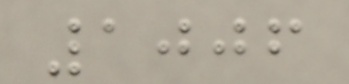1006
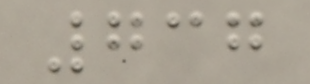737
